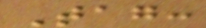Tag:
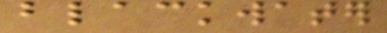blackwater
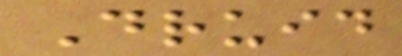Druid
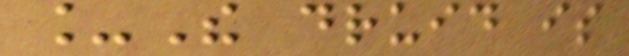_The druid is
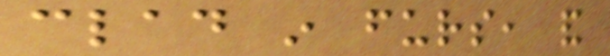clad in furs, and
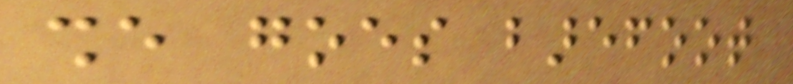she goes barefoot
